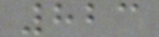823
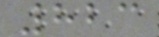823
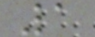1
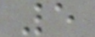5
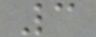3
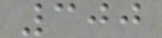300
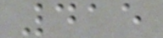415
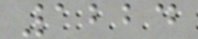1224
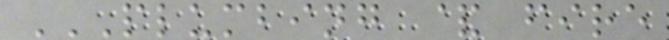PLUMBING & FIRE
